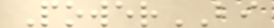PowerBI
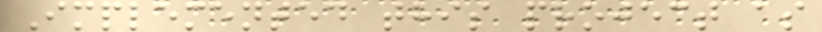Implemented this project as
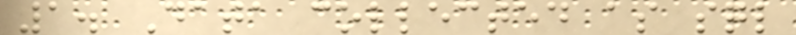1. Data collected as sql
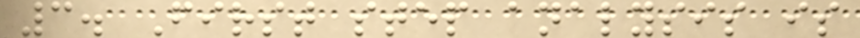3. First step analysis is
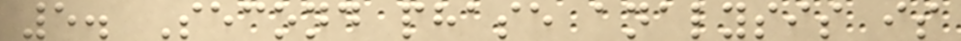5. Second phase analysis is
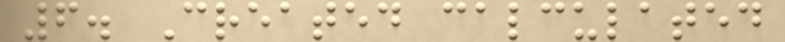6. Created calculated
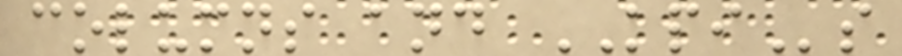columns and KPIs
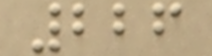226
